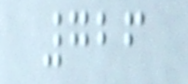726
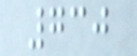730
